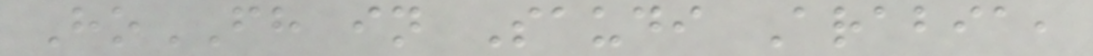HoFH in Saudi Arabia,
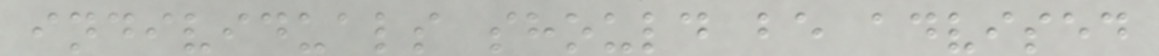individuals should be advised
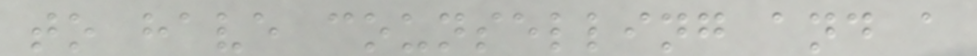to have counselling and a
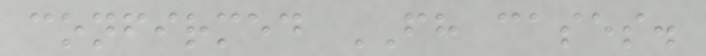confirmed FH cases.
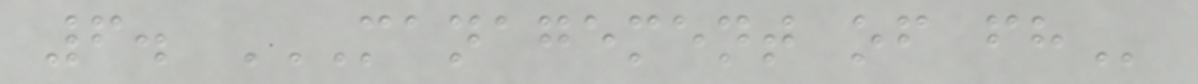6. MANAGEMENT OF FH
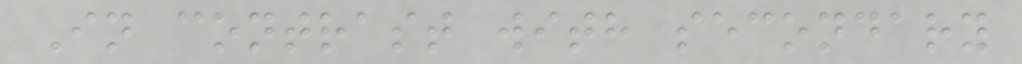In contrast with secondary
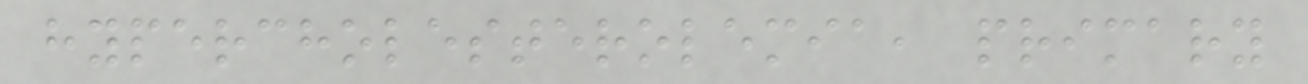hypercholesterolemia, primary
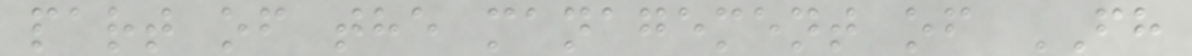part of the management of FH
